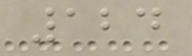124
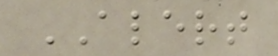ALERT
